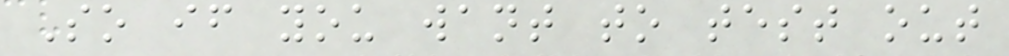So if you want to test out
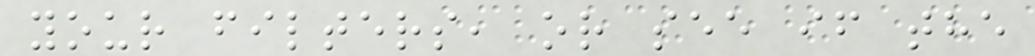your filters, or see if the
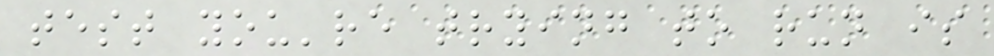test you're trying to run is
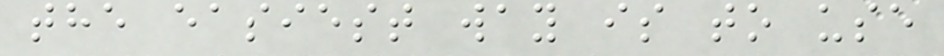the easiest way is to use
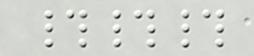###
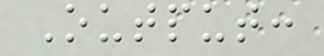Output:
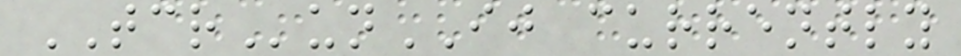TCRunIJ currently
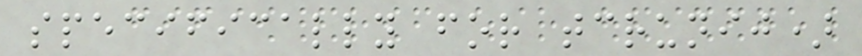specifically for tcrunij)
